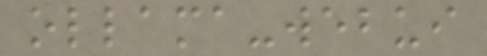ollama-webui
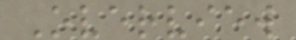Overview
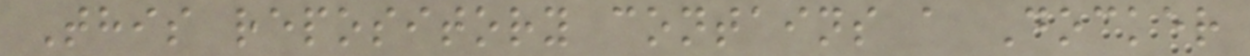This repository contains a Docker
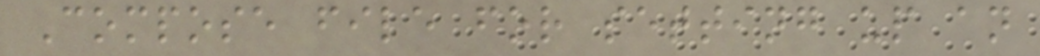Compose file for setting up an
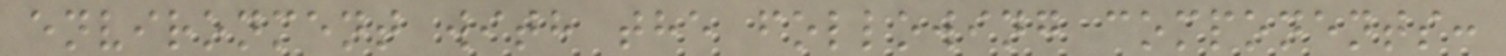environment with the following components:
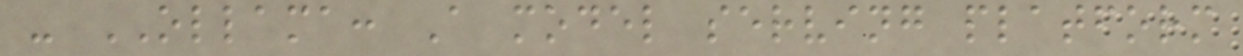- OLLAMA: A model serving platform
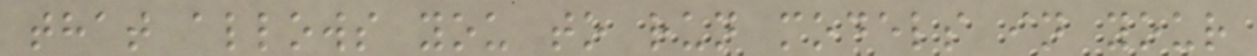that allows you to run models in your
